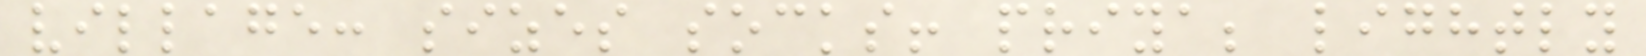village: sizes socks! priya; lightly
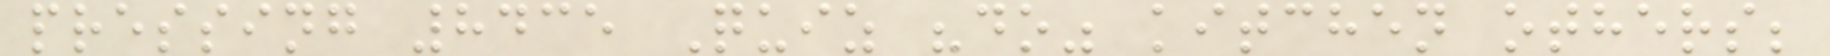pressing 8435 Quiz "do" kitchen others;
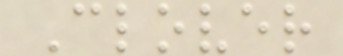Clover
